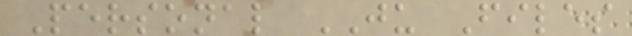Personal JU Files
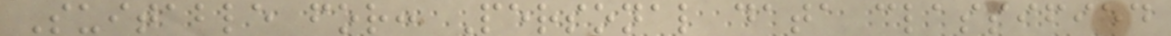Suitable for: Personal data classified
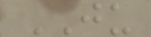JU
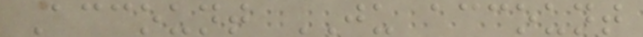Account JU account
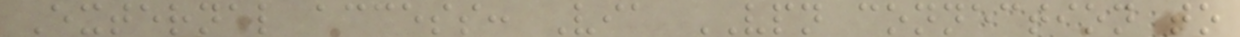External access: Via VPN connection to
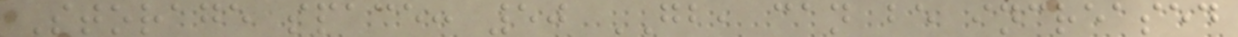Storage space: 50 GB, can be increased
